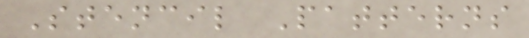Stencil Patterns
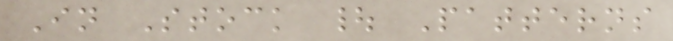In Stock | Patterns
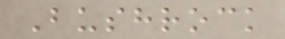Bushrock
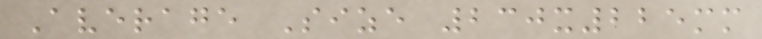Average Size 230x225mm
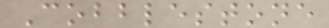Cobblestone
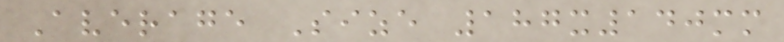Average Size 187x140mm
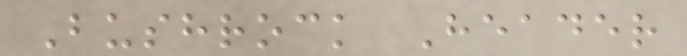Bushrock Header
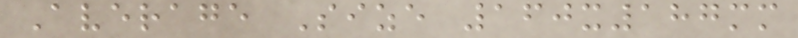Average Size 160x187mm
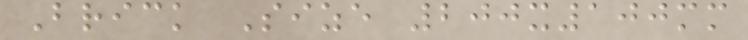Brick Size 200x100mm
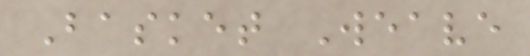Basket Weave
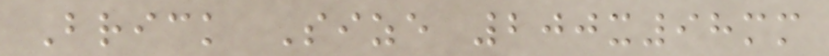Brick Size 200x98mm
